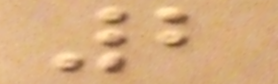2
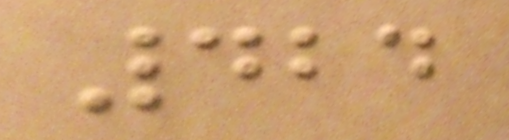424
